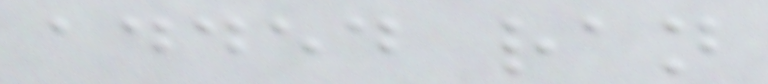added ran
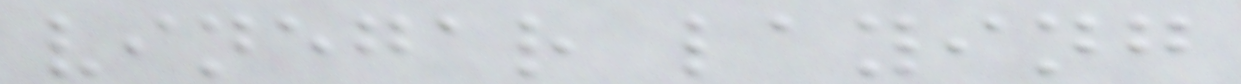vinegar laying
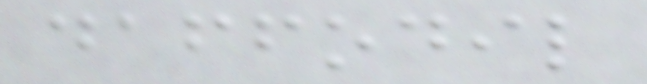daffodil
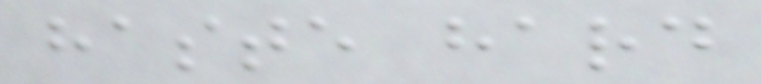haste hard
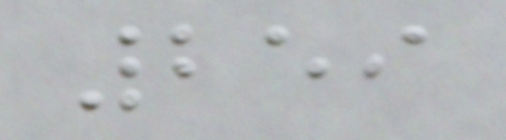259
